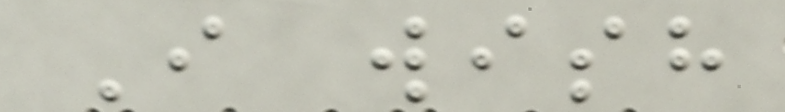I wish
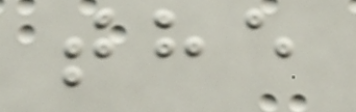the
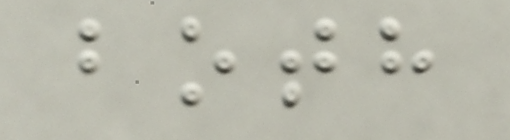both
